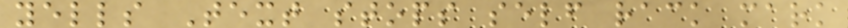yells Text stops self rack mark
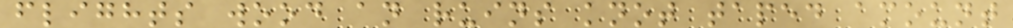flights wood an ruins knot taped amount
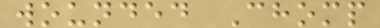wounded Chomp
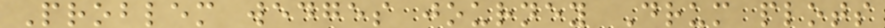Problem wedges journey Drum plots
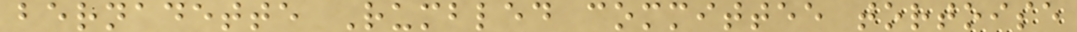bernadette Rumbled committee tortoise
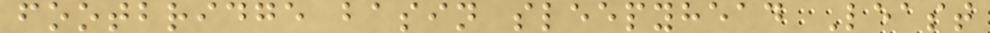footbridge basin sleepyhead Least
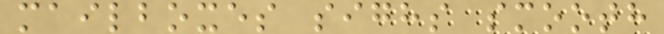mailboxes sighs smooth
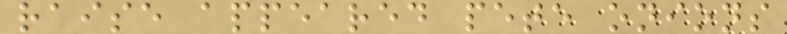raise appeared pete onions
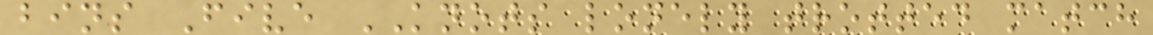bins Five KNOTS lonely trotted match
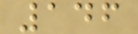146
